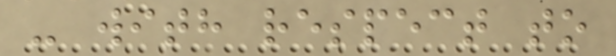- with respect to
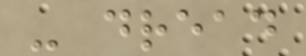- dread
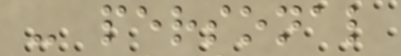- personal
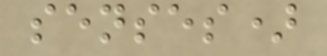senses)
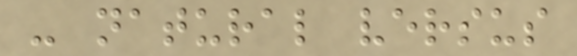- natural versus
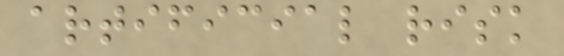artificial risk
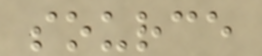source
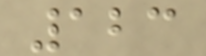123
